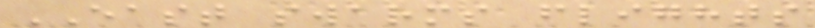EAST swarms flights
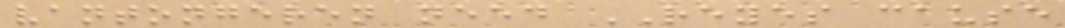vantongeren need REYES cause
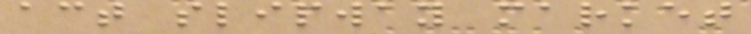act slipway market
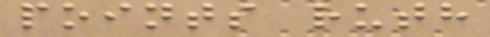points ruth
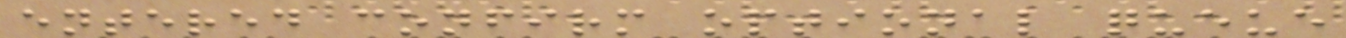entered confirm optional queue
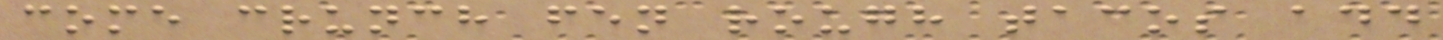come crunch fen rough tacos add
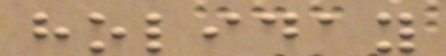holiday
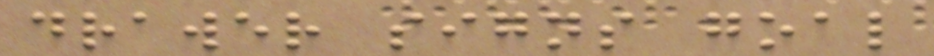drawer signs goal
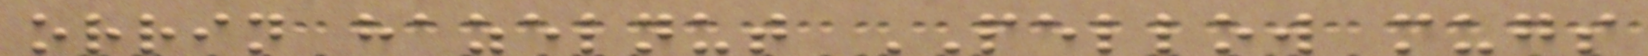orrin hazelnut PELLOW mugs
